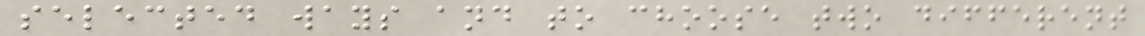selected ways and to choose two different
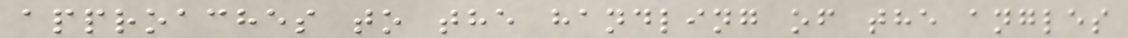approaches to the handling of the angles
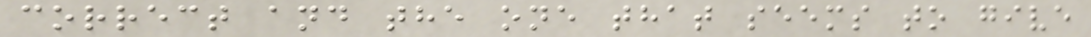correct and the one that seems to give
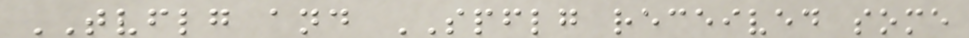TVFLG and SPFLG received some
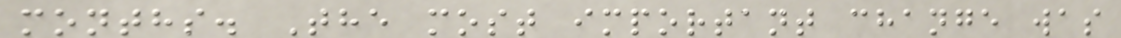months. The most important change was
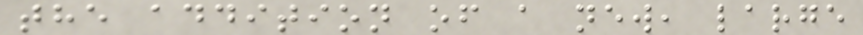the addition of a new, large
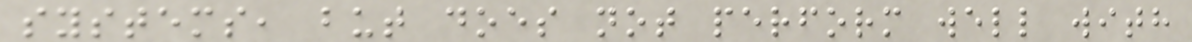systems, but does not perform well with
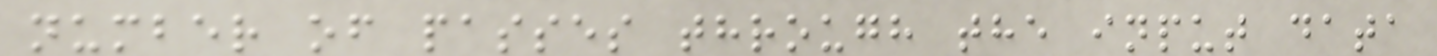number of passes through the input data
